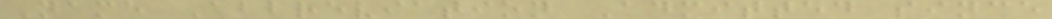Name Abbreviation Admitted since
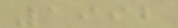1992
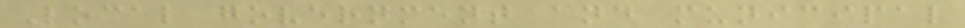Local government and municipal
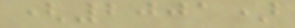(2001)
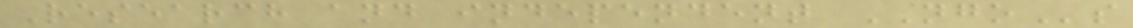Research and independent NGOs
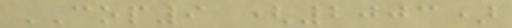COP9 (2003)
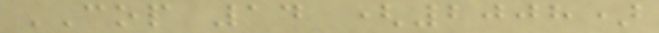COP 14 (2008)
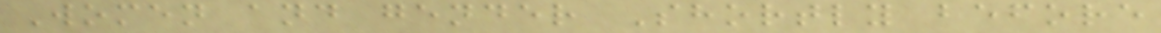Women and gender Shortly before
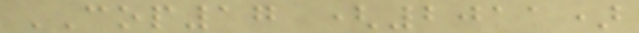COP17 (2011)
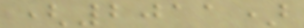(2011)
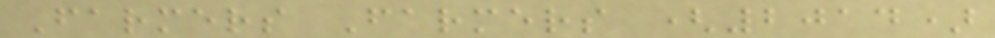Farmers Farmers (2014)
